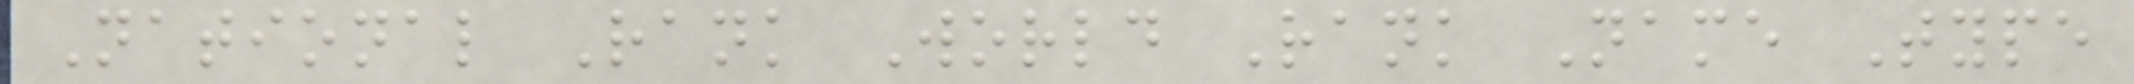National Rank World Rank Name Type
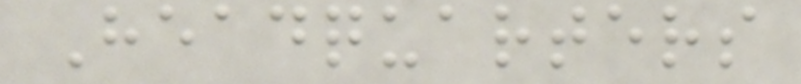Headquarters
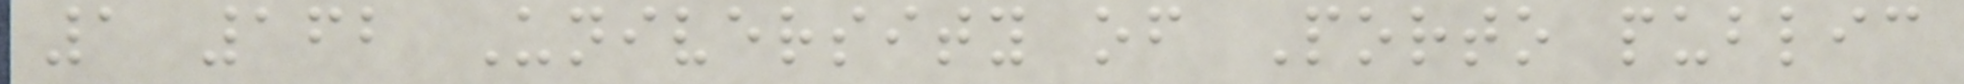1 162 University of Porto public
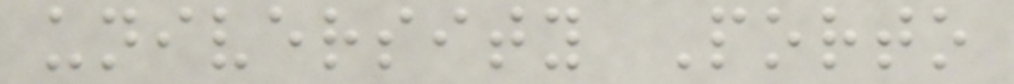university Porto
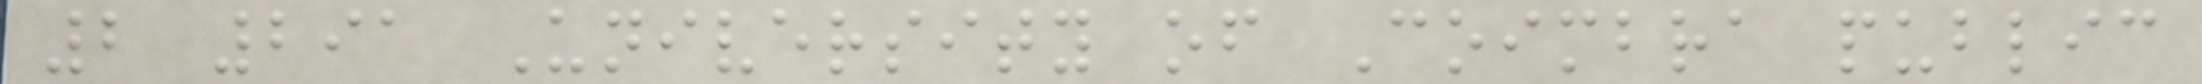2 291 University of Coimbra public
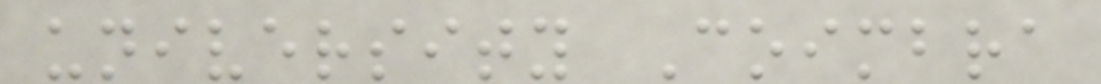university Coimbra
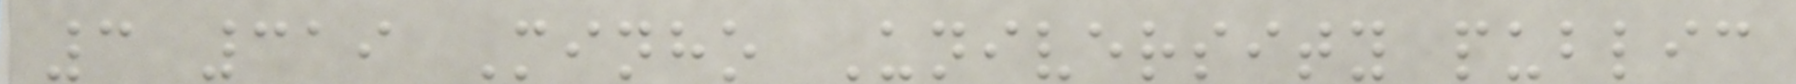3 319 Minho University public
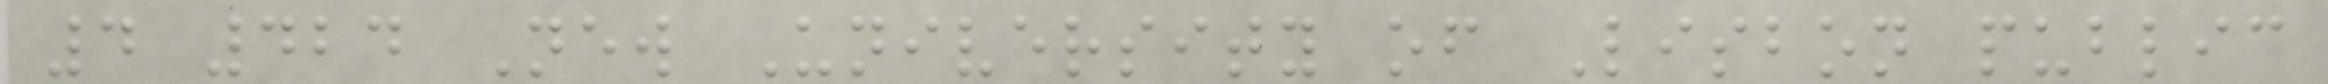4 424 New University of Lisbon public
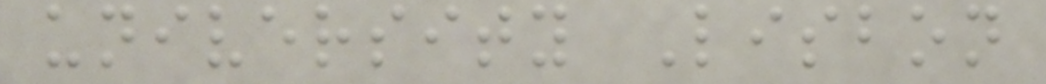university Lisbon
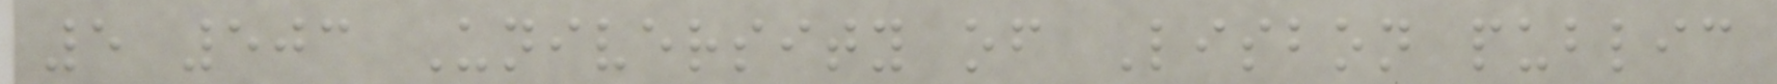5 503 University of Lisbon public
